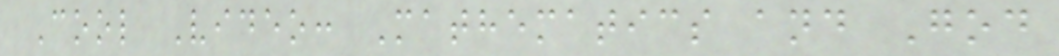Cool Video: Mathematics and God
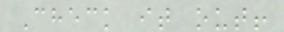Check it out!
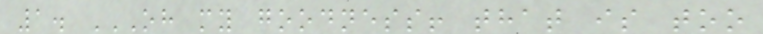1. OH MY GOODNESS! THAT IS TOO
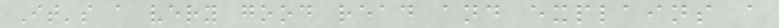It's a very good read and explains a
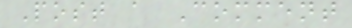Post a Comment
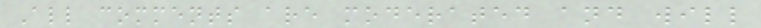All comments are moderated and will
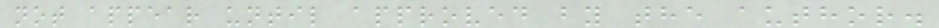not appear until approved by the author.
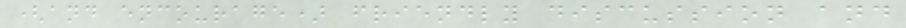(and encourage) friendly discussion and
